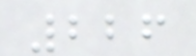226
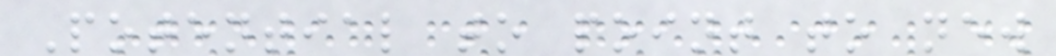Potential to point to new
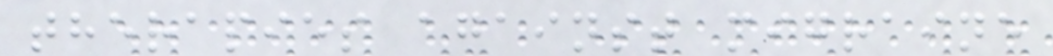therapies against migraine
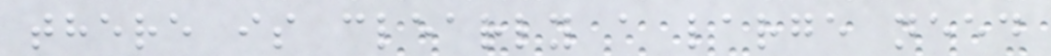there is clearly a large need
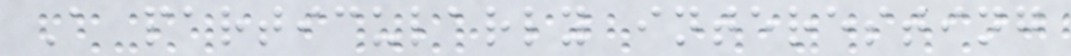A particularly interesting
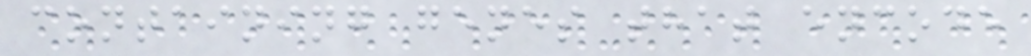containing genes that encode
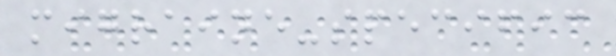migraine-specific
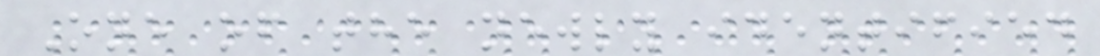One of the newly identified
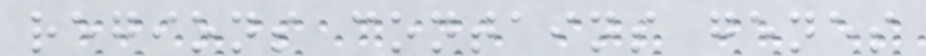regions contains genes
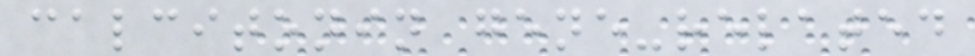calcitonin gene-related
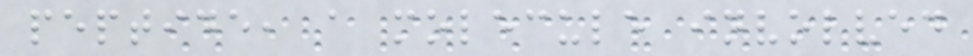peptide, a molecule involved
